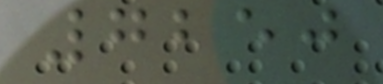7250
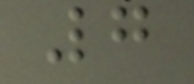7
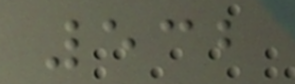532
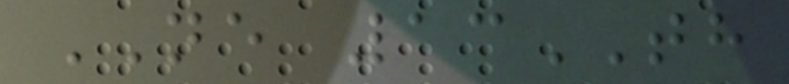NE 13TH
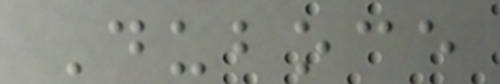Duboce
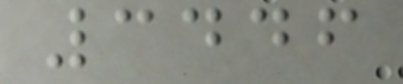3446
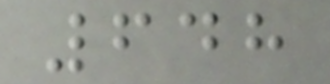648
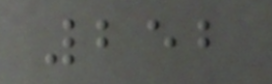252
